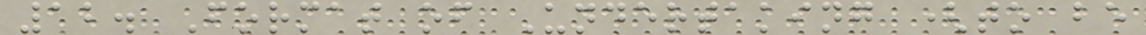12. Format of Undertaking (to be
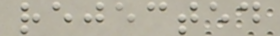rejected
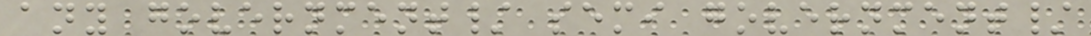any government/ semi government/
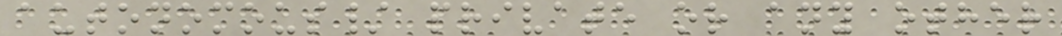autonomous/ private or any other
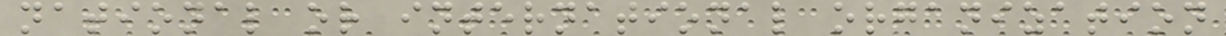national or international organization
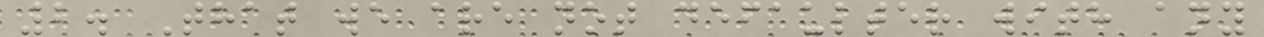2. That we are not defaulter with any
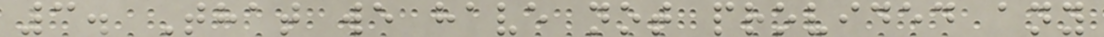3. That we have not provided any
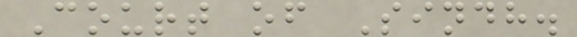Court of Sindh.
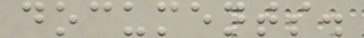documents.
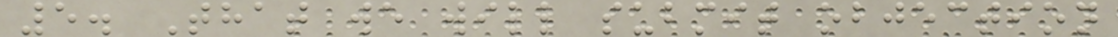5. That we will submit objection
